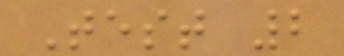Test 2
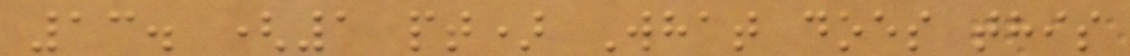13. (1 pt) What does this
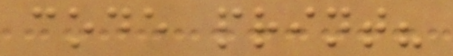code print?
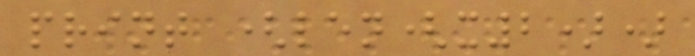print (len(x2))
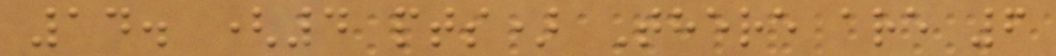14. (4 pts) There are 6
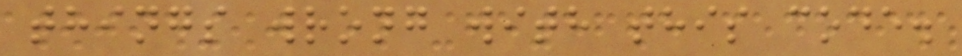things wrong with this code.
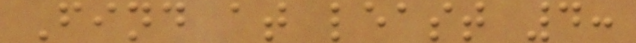Find at least 4:
